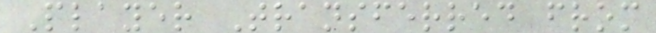Player Transferred from
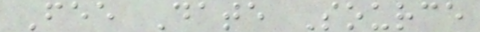Fee Date Source
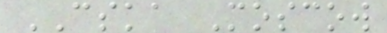CSKA Moscow
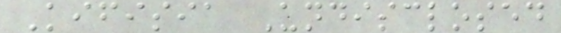Kifisia Undisclosed
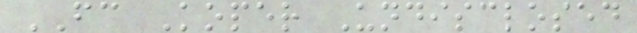FC Koper Undisclosed
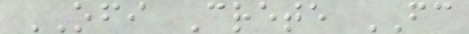OFI Crete FC
